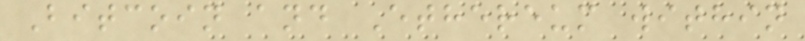Bitcoin and Ethereum within
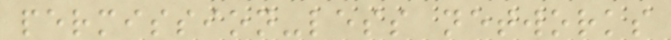permission-less networks
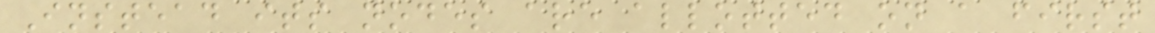Instead its nodes are allotted on a first
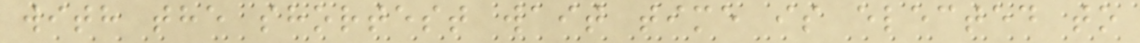with the shortest wait time is elected to
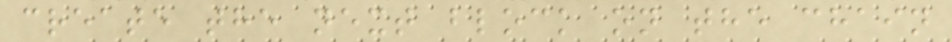create the next block on the chain
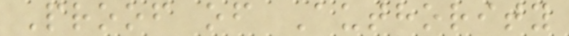Proof of Authority
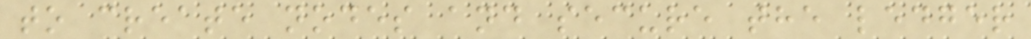to create nodes and secure the ledger
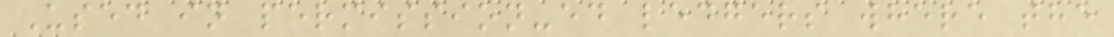Used in permission-ed ledgers where the
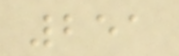251
